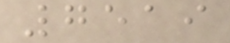7519
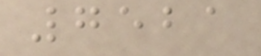7521
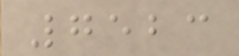7523
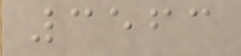3563
